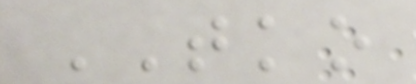TKO
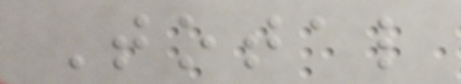Total
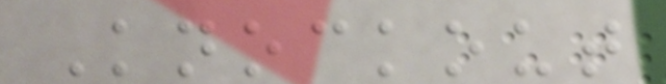Knockout
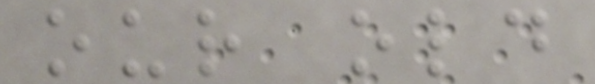our old
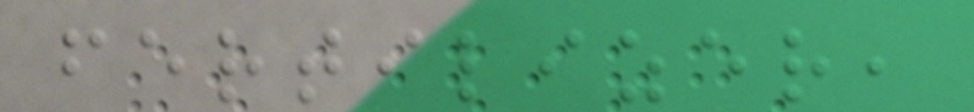fertilizer,
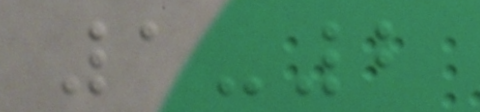1-2
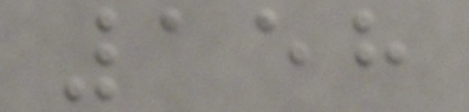158
